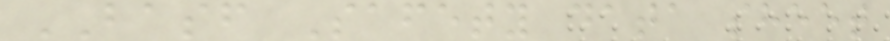BASF Safety data sheet
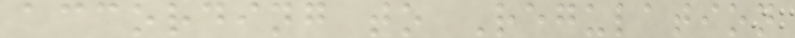according to Regulation
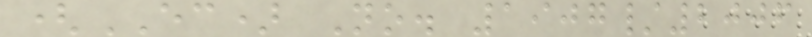(EC) No. 1907/2006
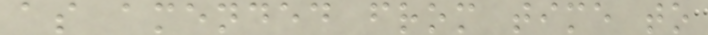as amended from time to
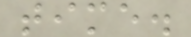time.
